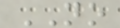NO
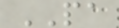PA
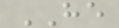HE
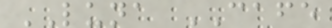LUNA CAFE
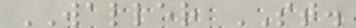WALLER ST.
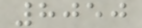8050
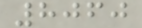8060
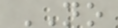NO
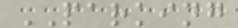PARKING
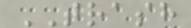TRASH
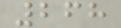268
